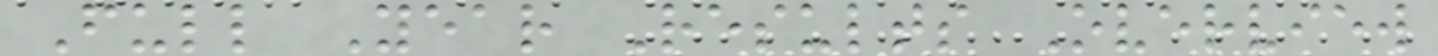Full Year Results Overview
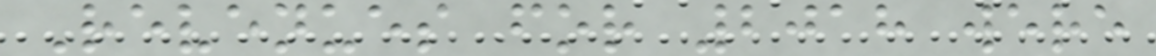Revenues for 2018 were
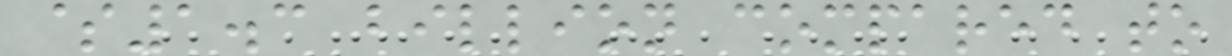$1.3 billion compared to
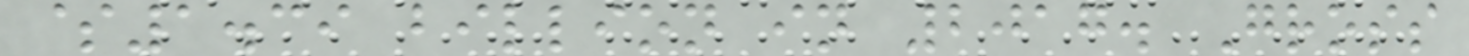$1.39 billion in 2017. Gross
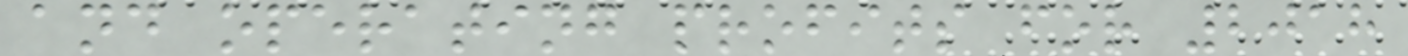and operating profits for 2018
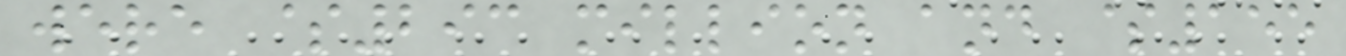were $293 million and $155
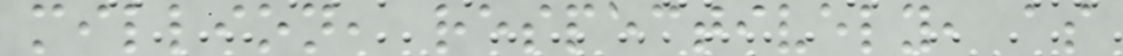million, respectively, as
